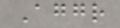Aggr
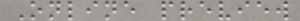Online preview
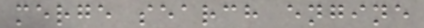merge search engine
